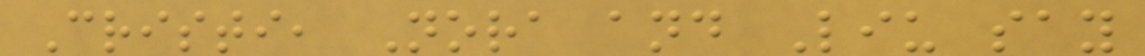Cristi, Nora and Liu say
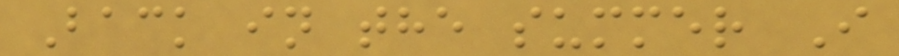Back in the summer I
